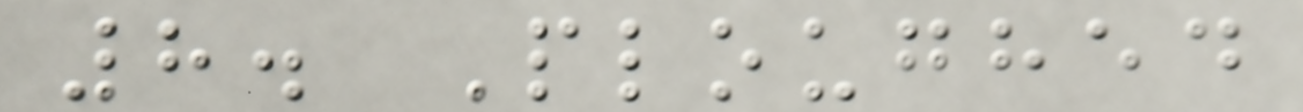8. Ploughed
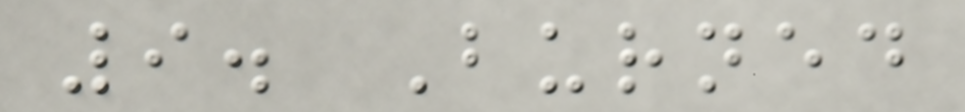9. Burned
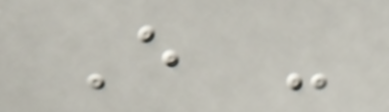E -
